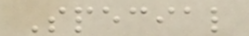Special
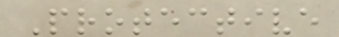Protective
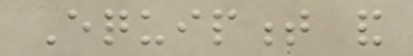Equipment and
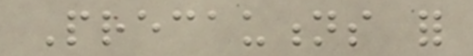Precautions for
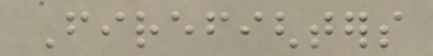Firefighters
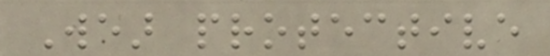Wear protective
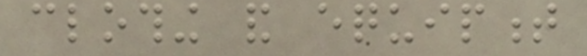clothing and equipment
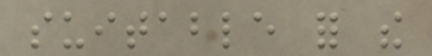suitable for the
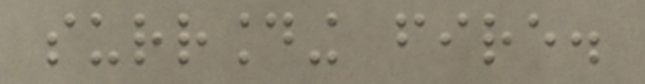surrounding fire.
